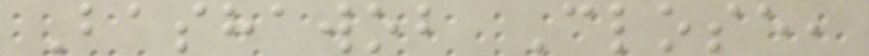Bashawob Close,
